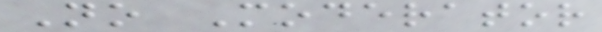No Moderator
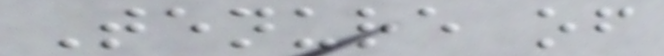Tenure of
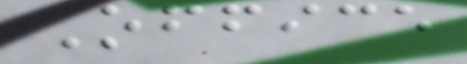Office
